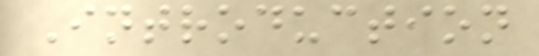Introduction
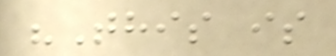"This is
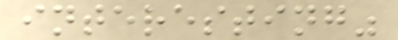interesting"
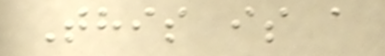This is a
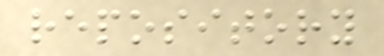repository
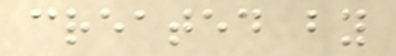created by
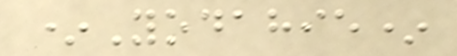*Yodahie*
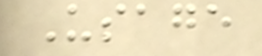Usage
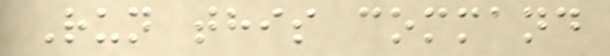Run this command
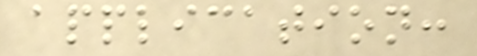application:
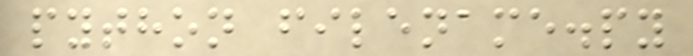python filename.py
